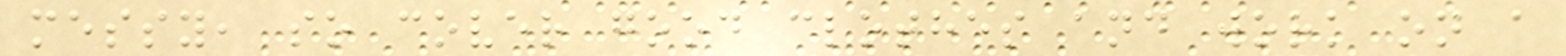messy, so cover good clothes and work on a
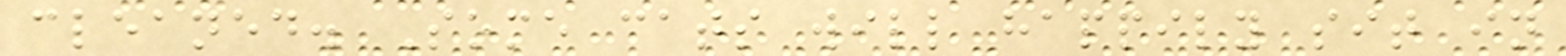cleaned. Some cats will happily sit in
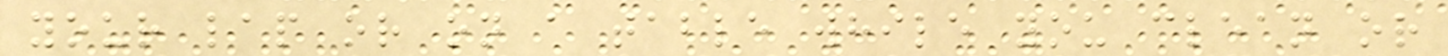your lap or on a table while you clean or
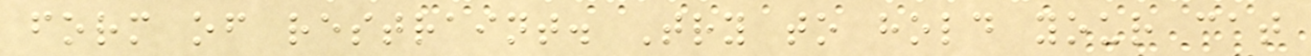form of restraint. Try to hold your cat
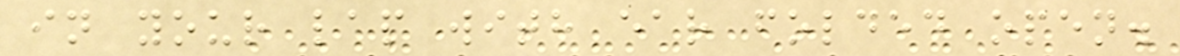in your lap with ear folded open.
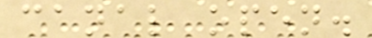canal open.
